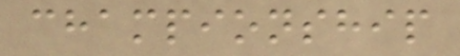championship
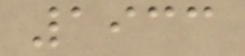1933
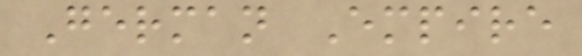German Empire
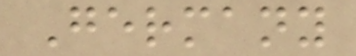Germany
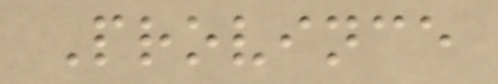Province
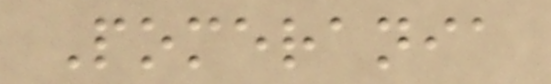Pomerania
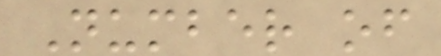Number of
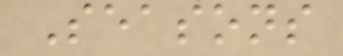Seasons
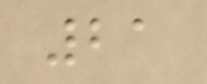21
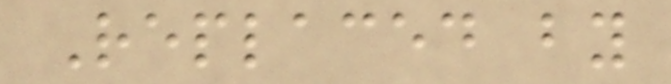Replaced by
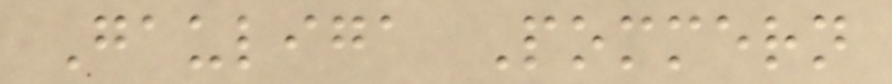Gauliga Pommern
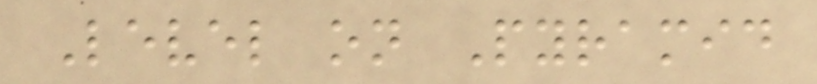Level on Pyramid
